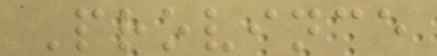Province
